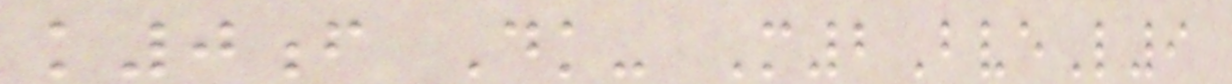k0f Dk- M2BveL9
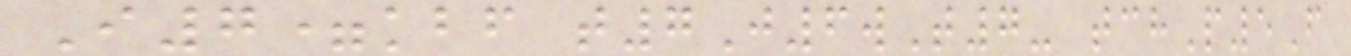I7=kbf t7J6wT7- tchP5F
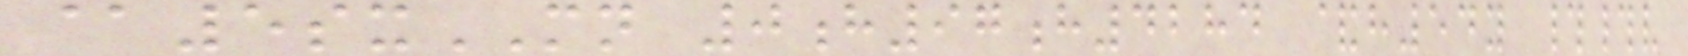@5sxMN 0h97h4284 &h54y ##v
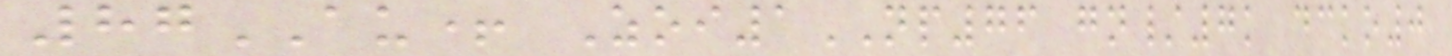87AU+ Zoi1NP76 gn/7k dcko0
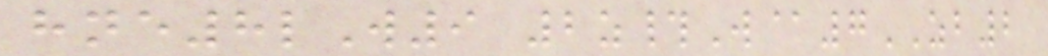hne8lW9 2z#W@7ZB2
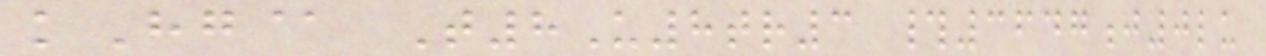kHg@ T8U8tr3 #3647j0lu
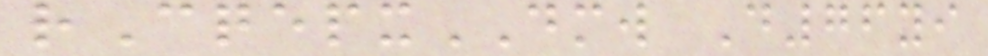rCqepxDMW D76yi
